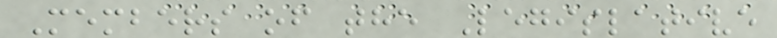Members of the Legislative
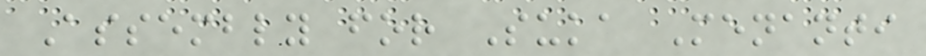Assembly for Suka Menanti
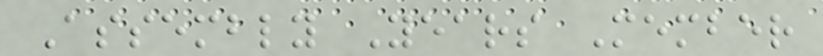Assembly Years Member
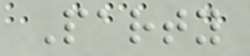Party
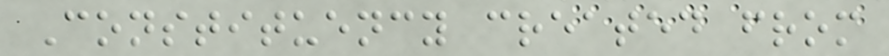Constituency created from
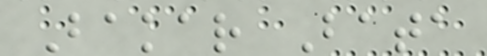Bakar Bata
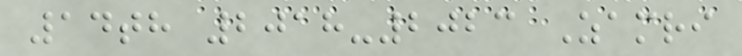14th 2018-2023 Zamri
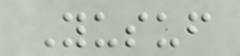Yusuf
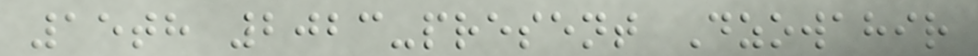15th 2023-present Dzowahir
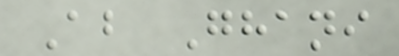Ab Ghani
